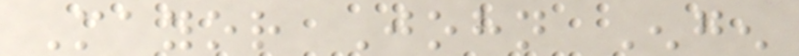Mayor John Engen
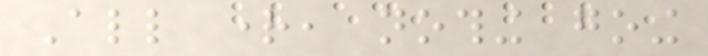All right, nothing going
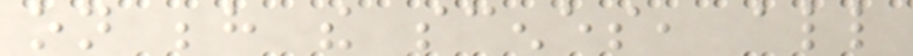on behind the scenes, all
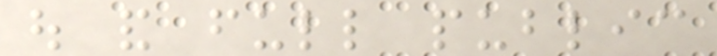out and full public
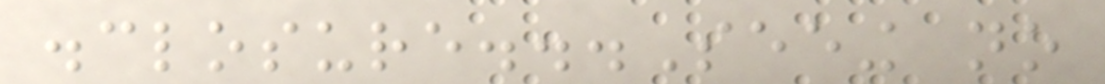disclosure...Seeing no
